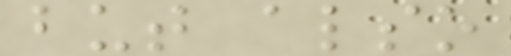but also
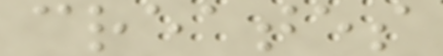creates
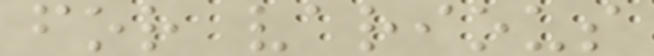for various
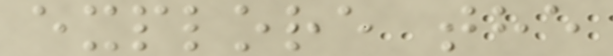explore the
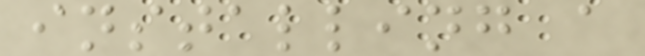installing a
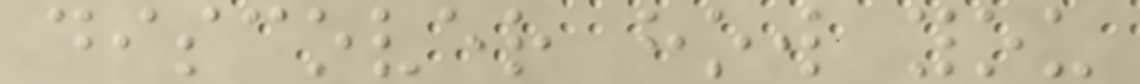discover how you
